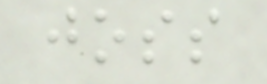joss
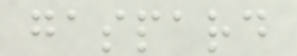gaspard
